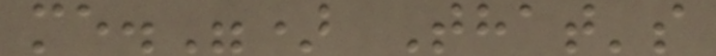me.") That's
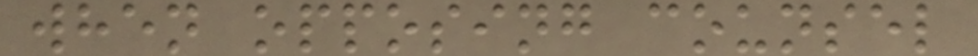when opposing counsel
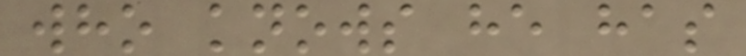who knows he has
